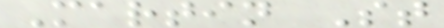Martin St
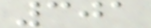301
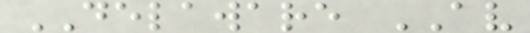DELAWARE AV
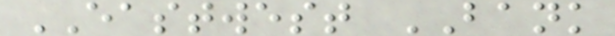EASTWEST BANK
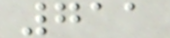711
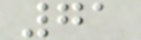71
